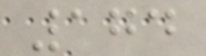174
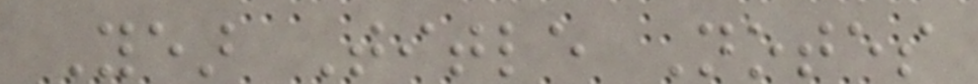Year Title Notes
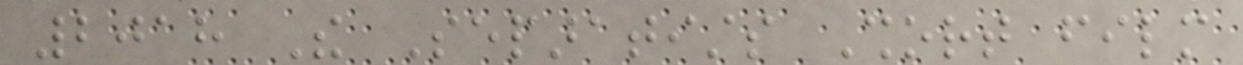2018 The Separatists Short film
